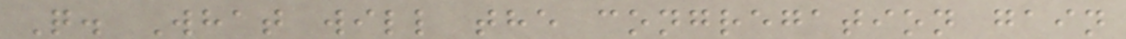Q. What will the congregation gain
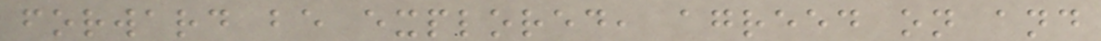forward be explored, agreed on and
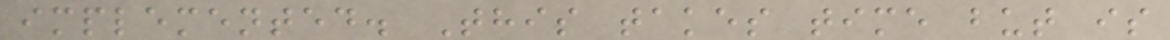implemented. This takes time but is
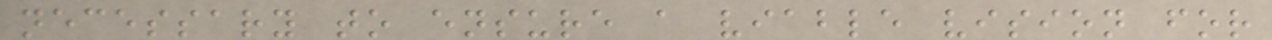necessary to ensure a viable vision for
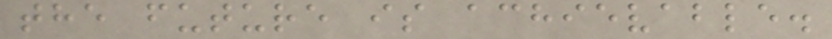the future is achievable.
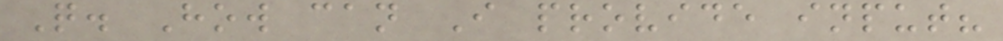Q. How can I provide input?
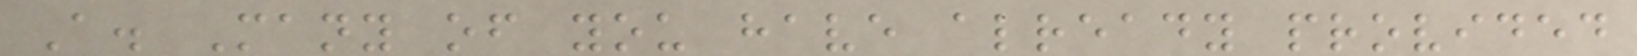A. Many of you have already provided
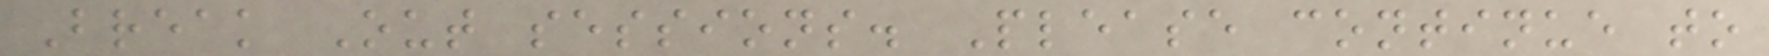Break Out sessions. Please continue to
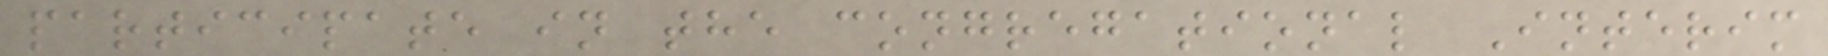participate in the congregational Interim
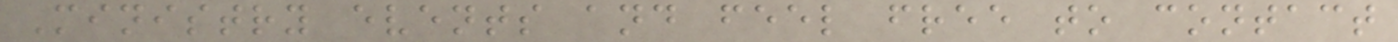Ministry events and feel free to contact
